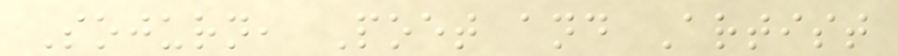Sojurn, Poet and Artist
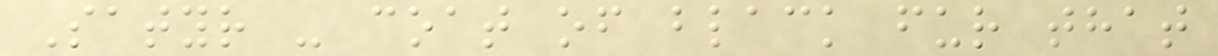Satyr - coat of black fur that
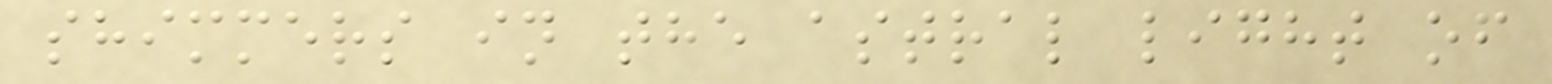shimmers in the astral light of
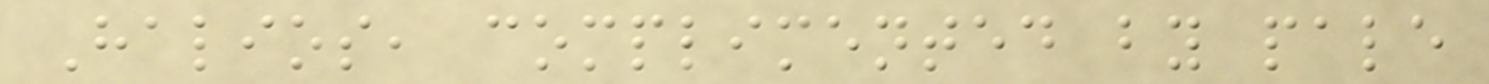Halios, complimented by pale
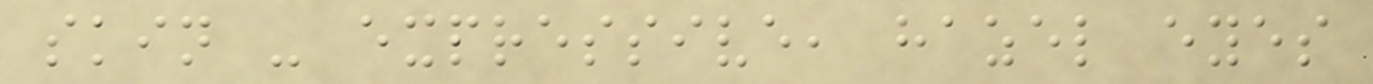skin - expressive, hazel eyes
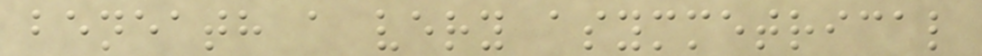beneath a very asymmetrical
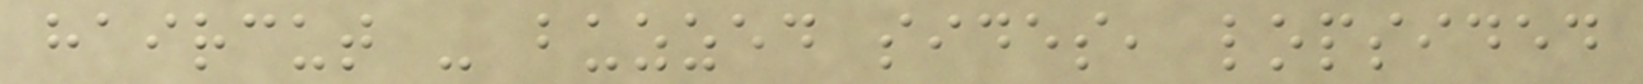haircut - buzzed sides, lopsided
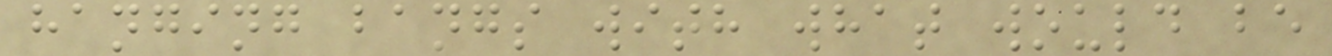hanging bangs with what would be
